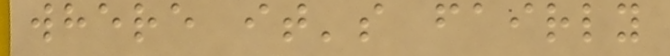where it's fairly
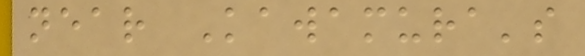near Kawamura's
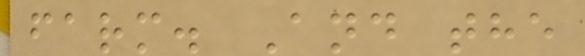farm. And the
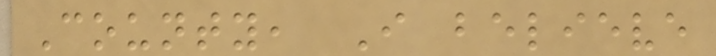County, I believe
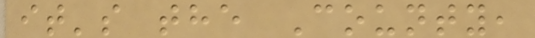it's the County,
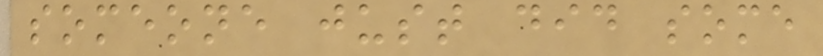someone just did some
